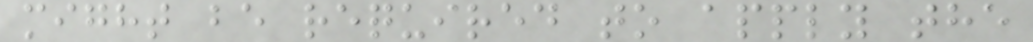might be required to apply the
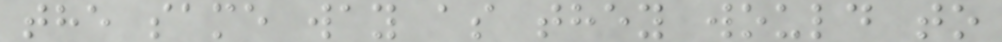the same way as they would to
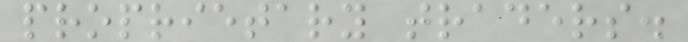proprietary traders.
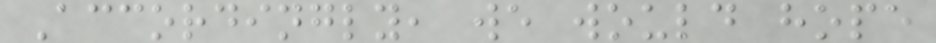Accordingly, we would hope
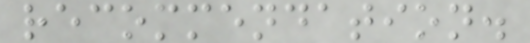recommendation.
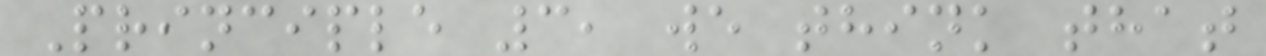Principle 3, we think that
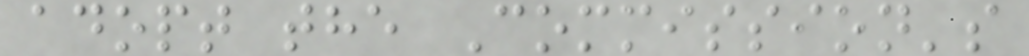adopt the Commission's
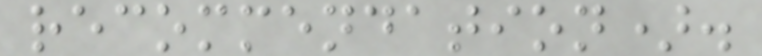recommendation).
